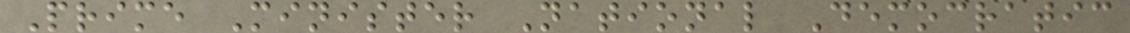Prime Minister National Democratic
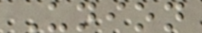Union
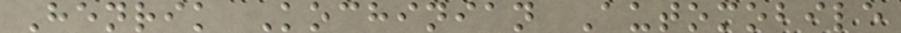Henrik Kochinian Automobile
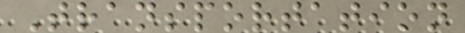Transportation
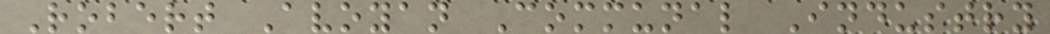Robert Avoyan Communal Industry
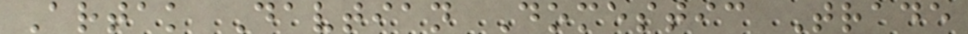Artak Davtian Domestic Trade
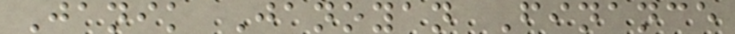Janik Janoyan Finance
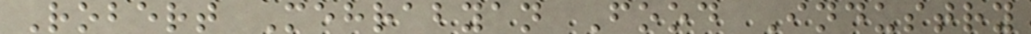Robert Mehrabyan Food Industry
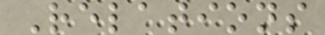Relations
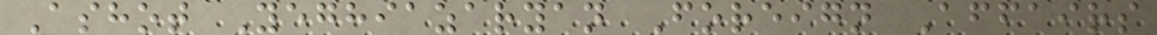Ashot Yeghiazaryan Foreign Affairs
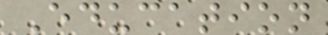Education
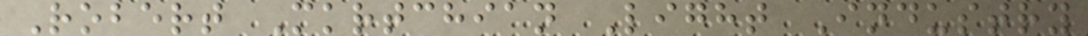Robert Mkrtchian Light Industry
